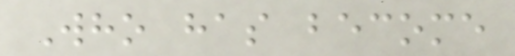Who has become
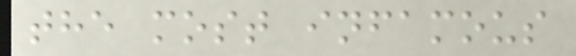the most infamous
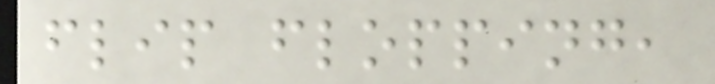flip flopping,
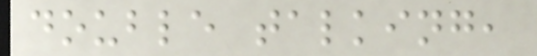double talking,
